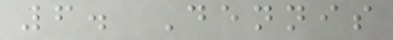6. Dennis
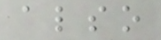also
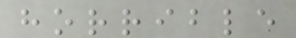horrible
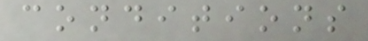conditions
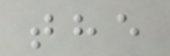the
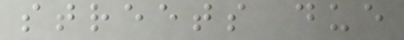streets due
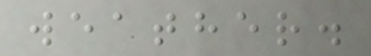weather.
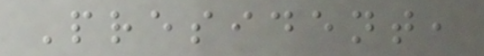President,
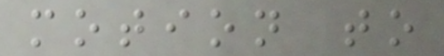motion to
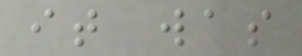it was
